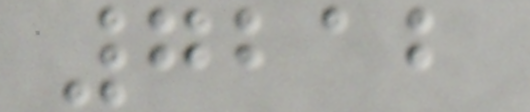7212
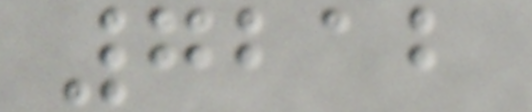7212
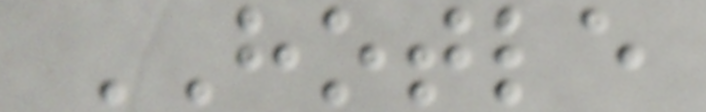HOTLE
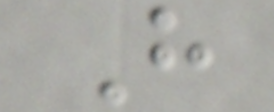H
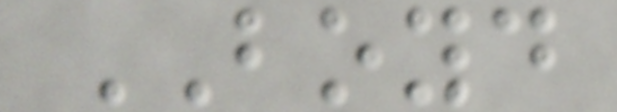BOYD
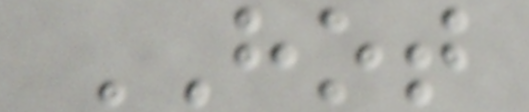HOT
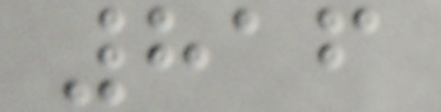816
